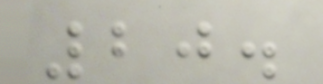20.
